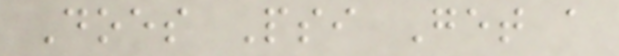Does Psi Get a
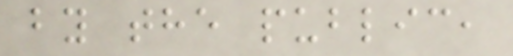by the public,
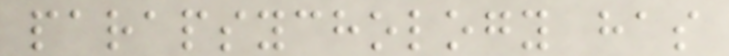parapsychology has
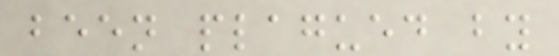been plagued by
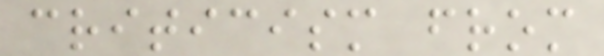criticism from
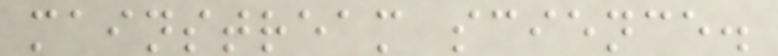mainstream science.
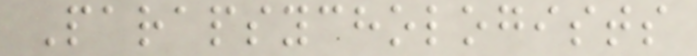Parapsychologists
